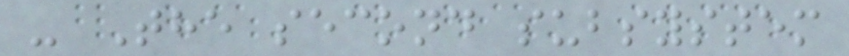- The second subsystem
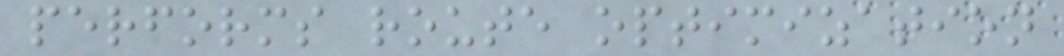performs route optimization
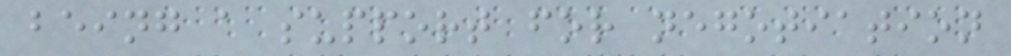being a support for negotiation
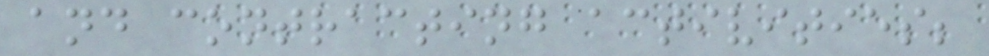and contracting activities;
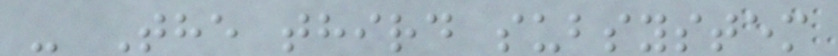- The third subsystem
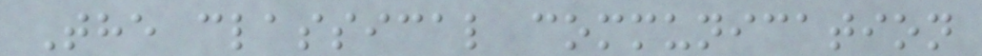The classical communication
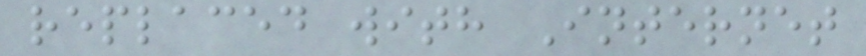replaced with Internet
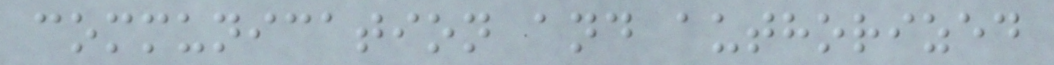communication and authorized
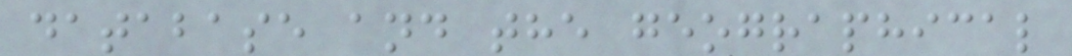database and the geographical
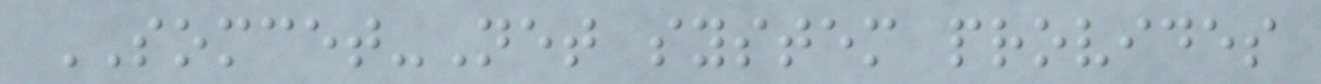SOMCET-Net system provides
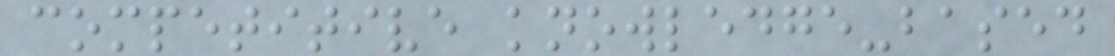competitive knowledge-based
